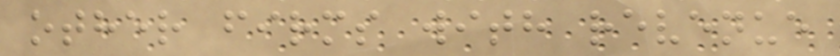other firms with revenue
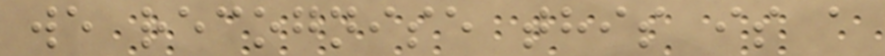we recognise this is a
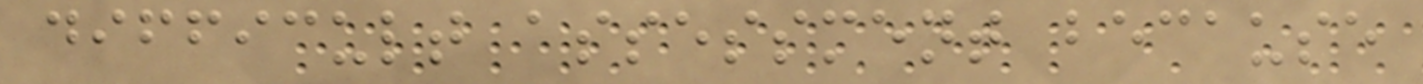difficult assessment because
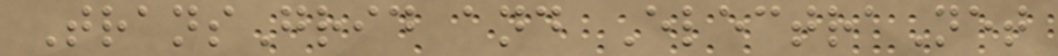TransGrid and ElectraNet
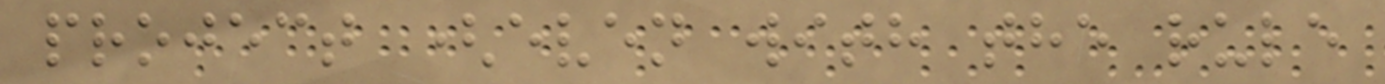project (even with the rule
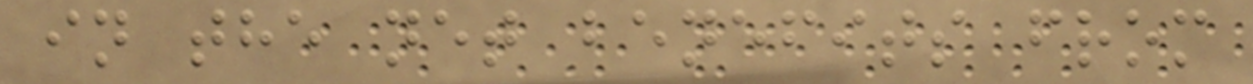in the net benefits from
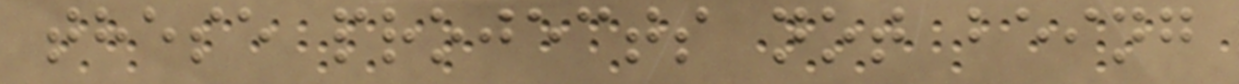these projects not being
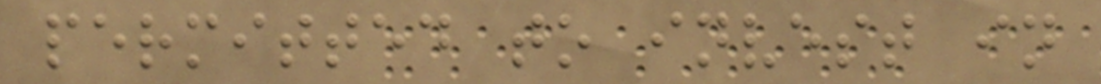permitted to invest in
